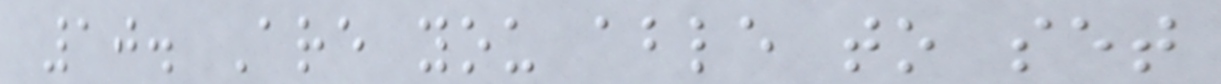10. Are you able to set
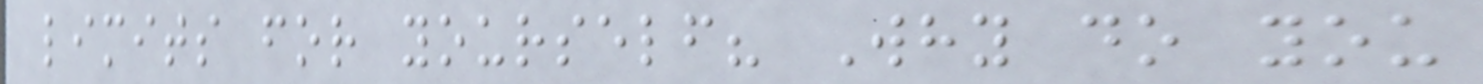limits for yourself? Why do you
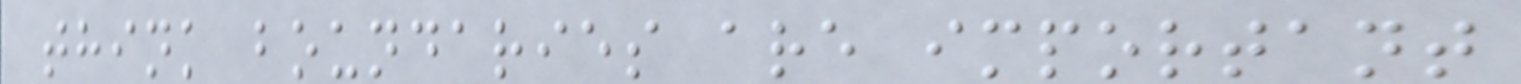think boundaries are important
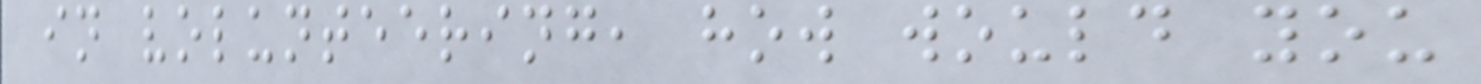in volunteering, how would you
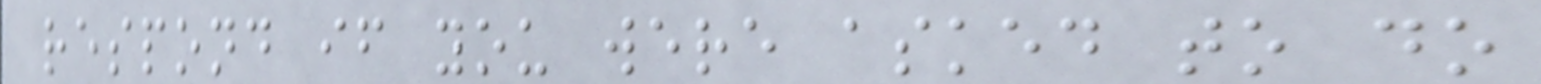respond if you were asked to do
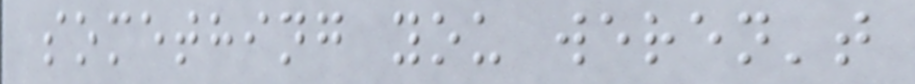something you weren't
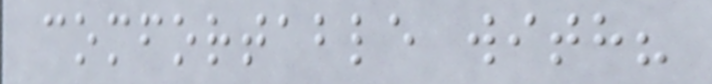comfortable with?
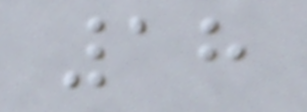18
